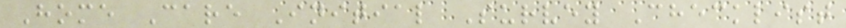Home Care Initial Survey Checklist
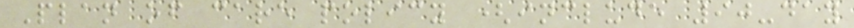Plan of care policy (include 90-day
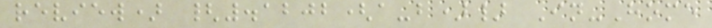review) {.1202(a-b)} In-Home
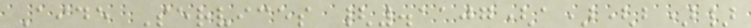Aide Services {.1107(a)(b)}
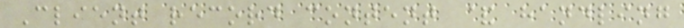Client record content & handling
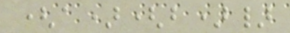(a)(b)}
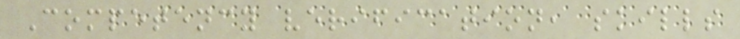Competency verification, skills
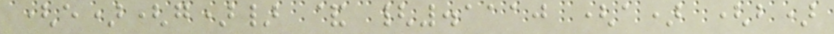(e)(g)} & {.1110 (a) (b)
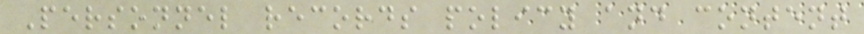Personnel records policy and content
